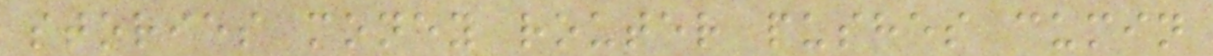stories money router pushes cumin
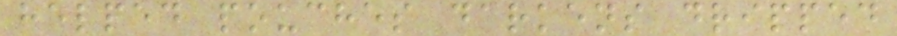helped pouches darkens dripped
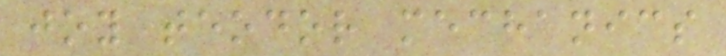joy teodor mechanics
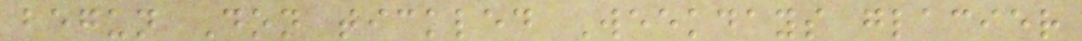begun Don tickled Weekdays glacier
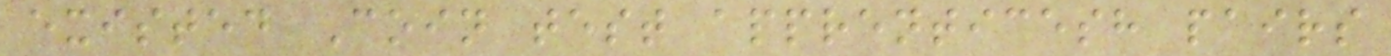existed Coin test apprenticesh pairs
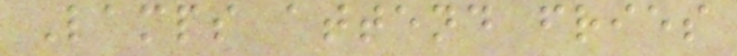Lamps attend fries
